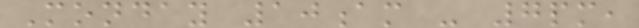Monday 10am - 7pm,
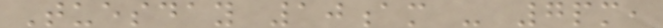Tuesday 10am - 7pm,
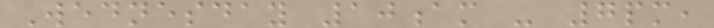Wednesday 10am - 7pm,
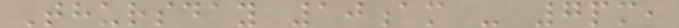Thursday 10am - 7pm,
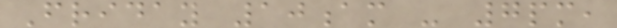Friday 10am - 7pm,
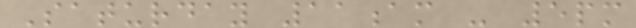Saturday 11am - 5pm
